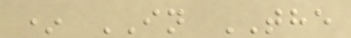* IN THE
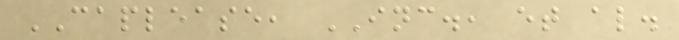CAPLEASE, INC., et al.
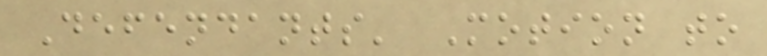Defendants' Motion to
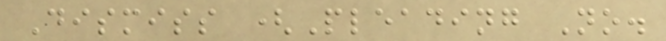Dismiss (Pleading No.
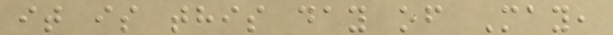it is this day of May,
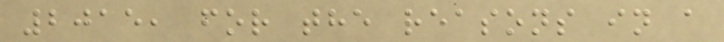2015, for the reasons in a
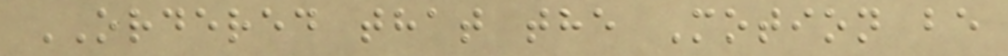ORDERED that the Motion be
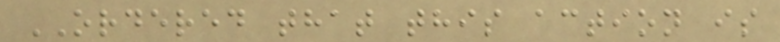ORDERED that this action is
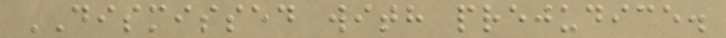DISMISSED with prejudice.
